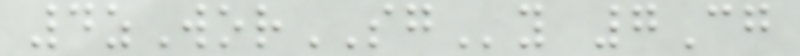4zWorSGy 7Cg
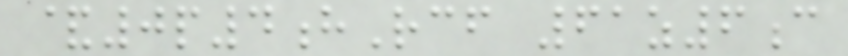&0p4hRcf 61z6c
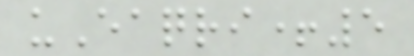uEaqri+5
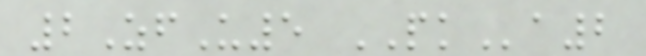2ZfU5 PKa2
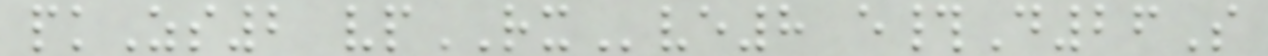pkZs2 vpRXve8 e#D26S
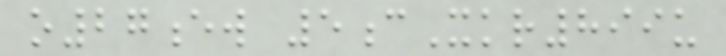o27ew 5cXkr899u
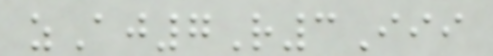zAj7R3Iii
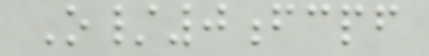O/0fcpf
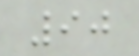90
